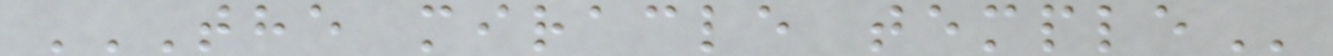THE MIRACLE TEMPLE
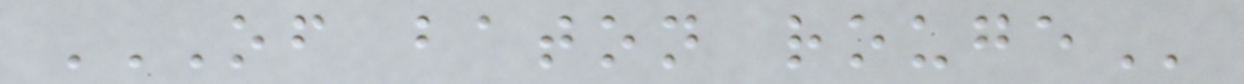OF BATON ROUGE
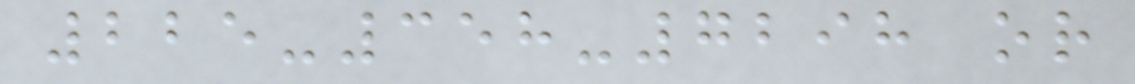225-358-7298 or
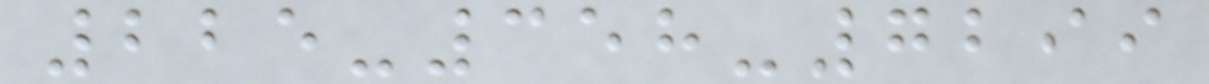225-358-7299
